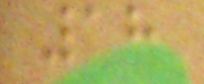18
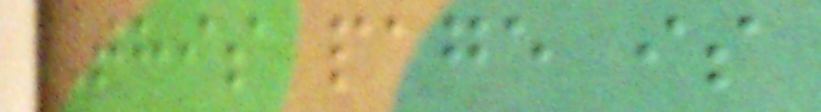This page is
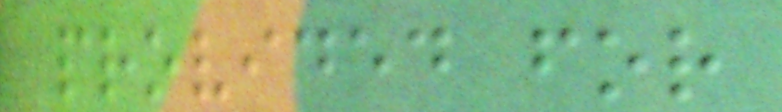provided for
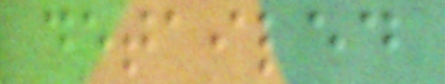detailed
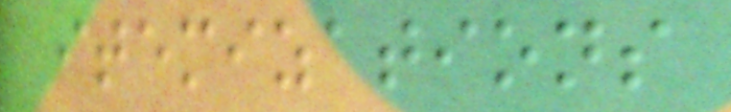itemizations
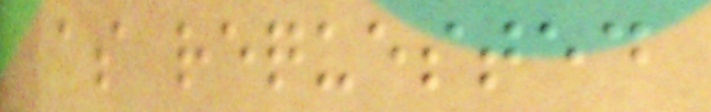as requested
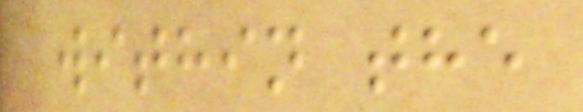within the
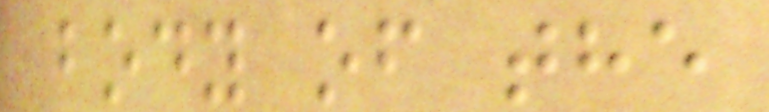body of the
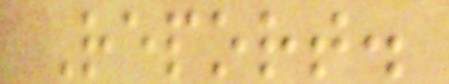Report.
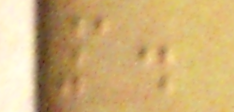1.
